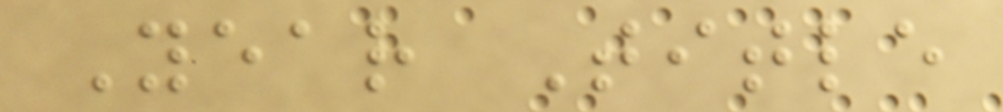Year Title
